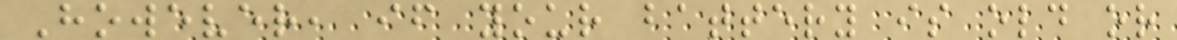However, if your battery is old or
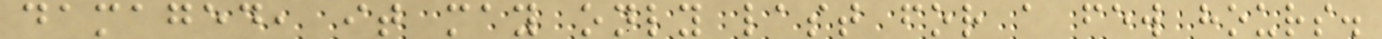damaged, it may only last for a few hours.
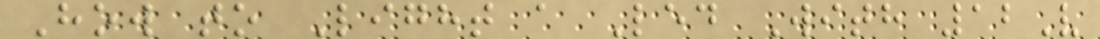How to Light a Led With 12V
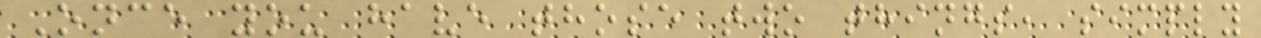Once you have those two things, simply
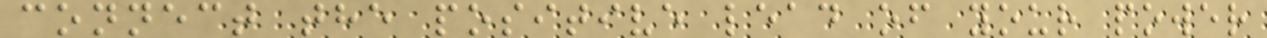connect the positive lead of your power
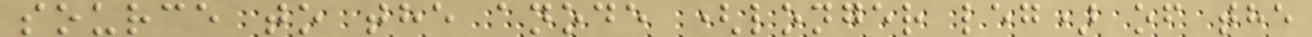source to the anode (longer leg) of the
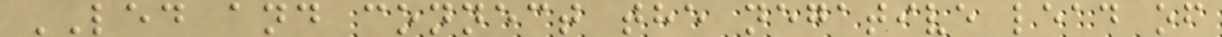LED and connect the negative lead of
